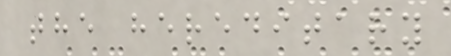the hereditary
